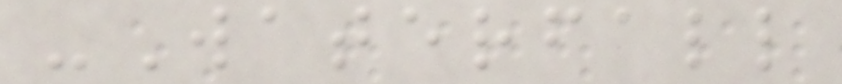-Waterfall
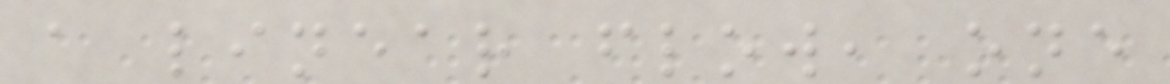a linear flow, one
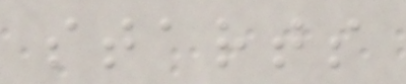starts
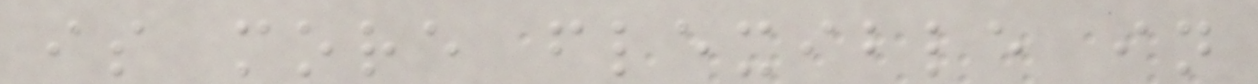is more flexible in
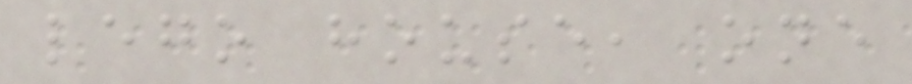lego house, one
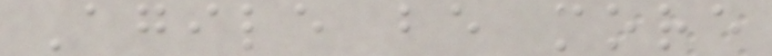Agile be more
